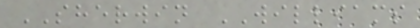SHERWIN WILLIAMS
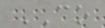CO
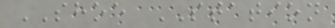SHOE STATION
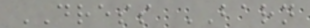DRESS BARN
